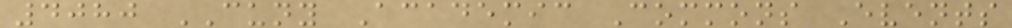4080 CUNY Academic Commons Events
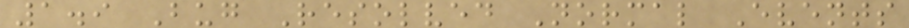1.9 Bug Resolved Normal Events
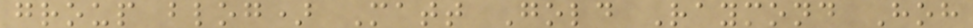group blog) Matt Gold Raymond Hoh
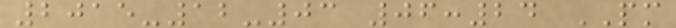2015-12-03 06:24 PM
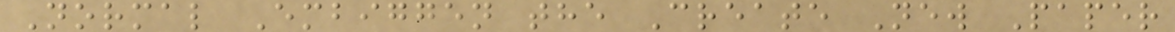Normal Embiggen the Create New Paper
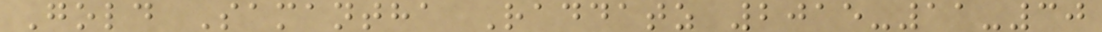Gold Samantha Raddatz 2015-11-30
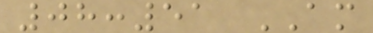08:51 AM
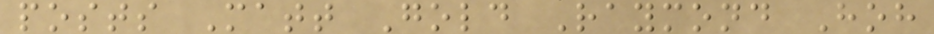posts Matt Gold Raymond Hoh
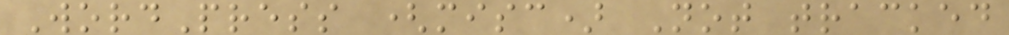WordPress (misc) Not tracked
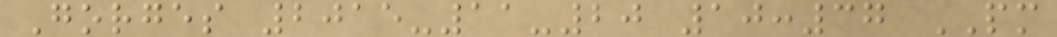Gorges 2015-11-20 10:37 PM
